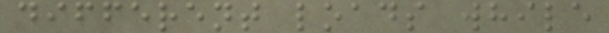different loads while
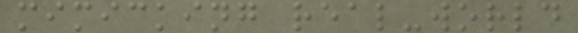mimicking real-world
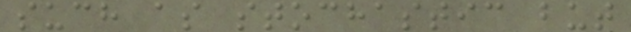such as stochastic but
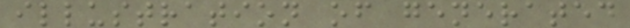illustration of generated
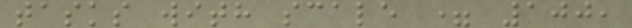tasks with scale = 100,
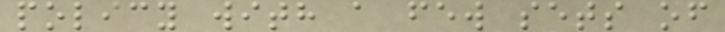policy with a few sets of
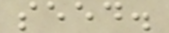seed.
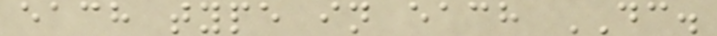each type in each DC.
